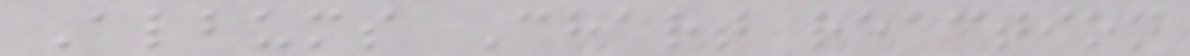Albums Chart reaction
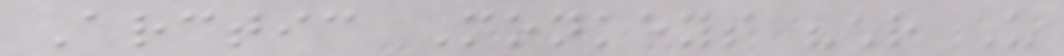Arctic Monkeys "R U
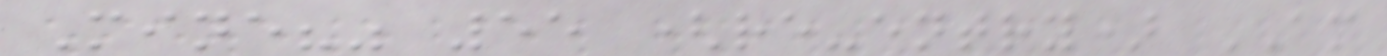Mine?" 55 (re-entry) AM
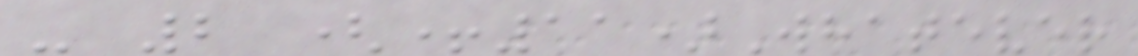- 2 (+11)Whatever
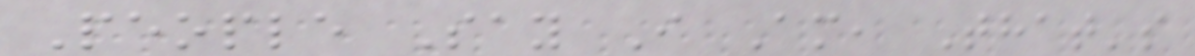People Say I Am, That's
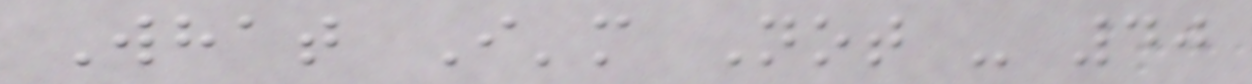What I'm Not - 40
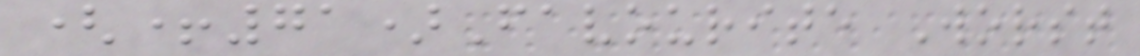(+71)Favourite Worst
